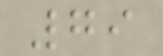79
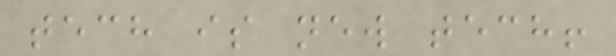tech is new tech!
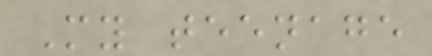My teenage
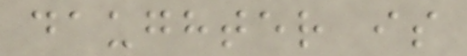daughter is
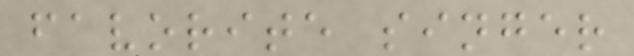favorite singer
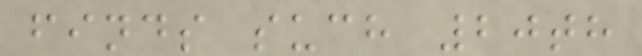finds such 20th
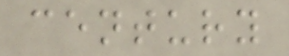century
